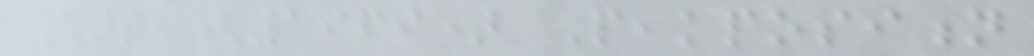Chart (1969) Peakposition
